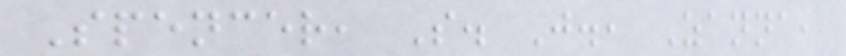Spencer, S. J., Zanna,
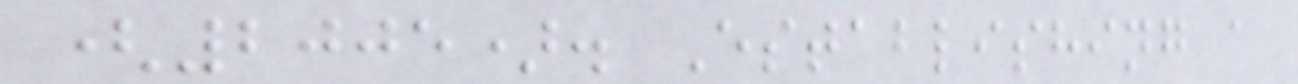(2005). Establishing a
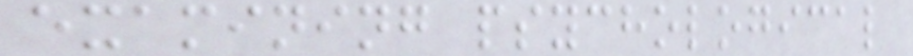examining psychological
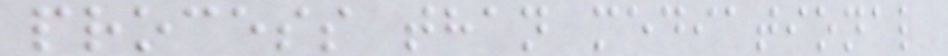process than mediational
